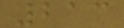213
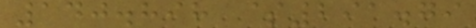140.898 $291.79
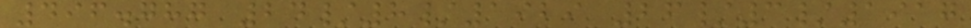496.787 24/8/1929 26/3/1917
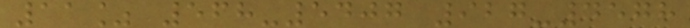11% 568-5407 927-4578
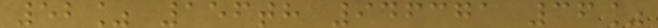52% 156th 946371 36%
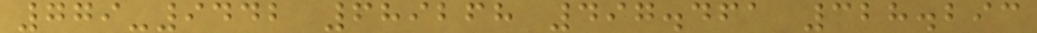779-9442 689268 497.461 328.293
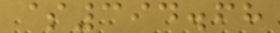$394.68
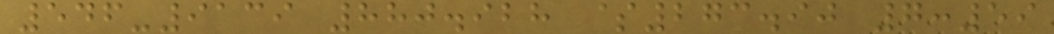546-9139 880.928 $273.90 7:59
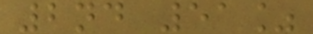2nd 51%
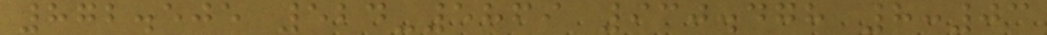872.505 524-5869 930.478 8:03
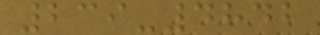239-4842
